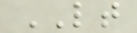LT
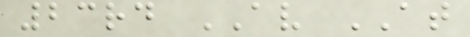23rd AV AT
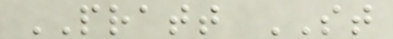PRATT ST
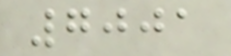7001
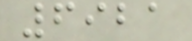6921
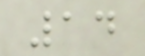14
